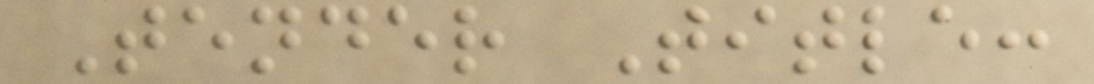Tender Title:
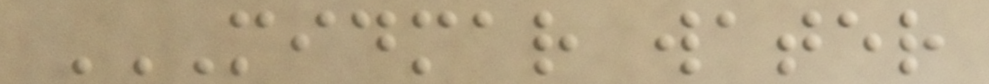MIDMAR WATER
